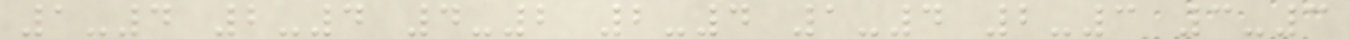1-4 2-4 4-2 2-4 1-4 2-3 3-3
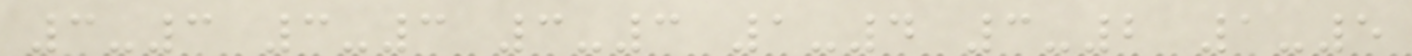3-3 3-3 3-3 1-4 3-2 1-5
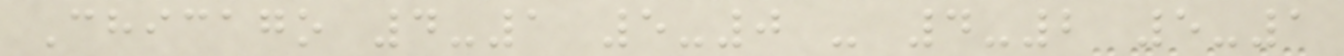Chicago 4-1 5-0 - 4-2 5-1
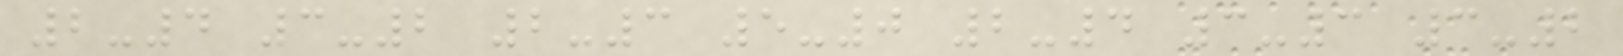2-4 3-2 2-3 5-0 2-4 3-3 3-2
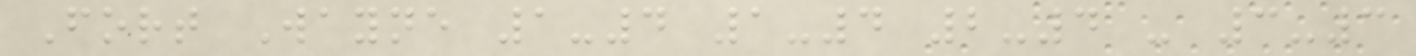Fort Wayne 1-4 1-4 2-4 - 3-3
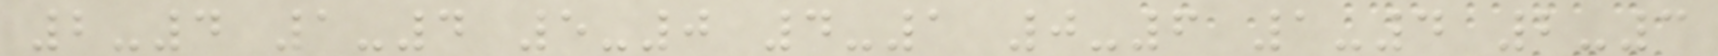2-4 1-4 5-0 4-1 0-6 1-4 2-3
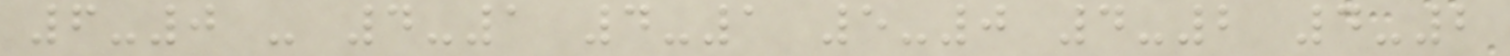6-0 - 4-1 4-1 5-0 4-2 4-2
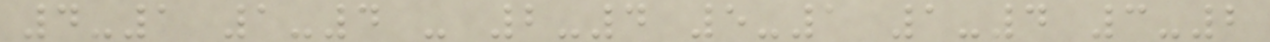4-1 1-4 - 2-4 5-1 1-4 3-2
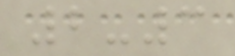2-3
